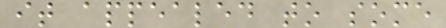it appealed to some
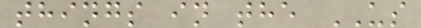things in the US
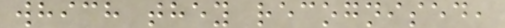which they recognised,
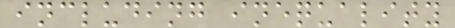including inequality
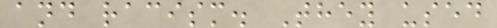and racism. They used
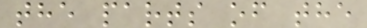the parts of the
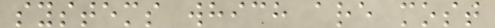systems which are most
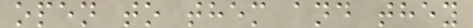open to them and they
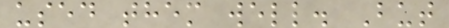used them well. But
